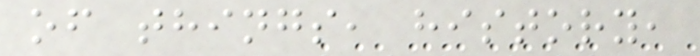of things, history,
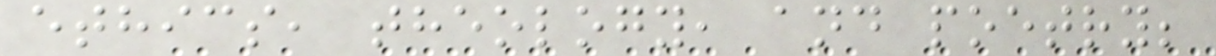ethics, theology, and poetry;
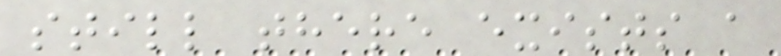still there exists a
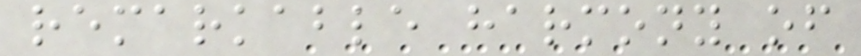remarkable harmony of
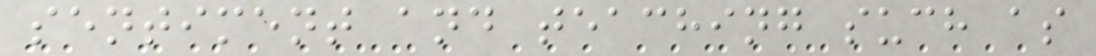sentiment and teaching such as
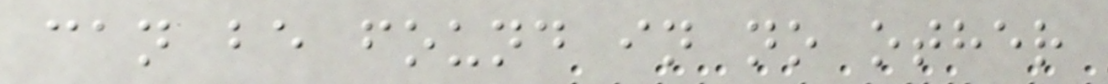can be found in no other
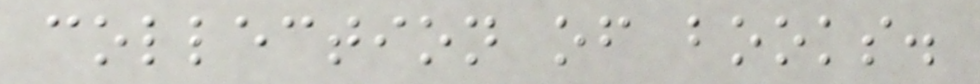collection of books.
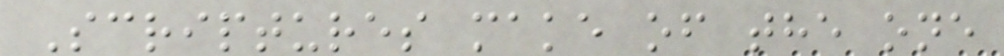Scriptures make of the one
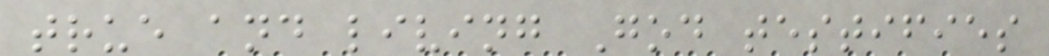true and living God testifies
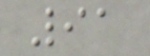91
